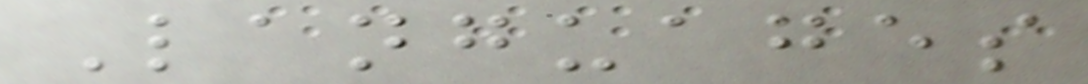Languages
